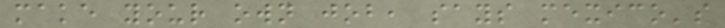make your own job, says mexico's
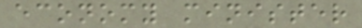economy minister
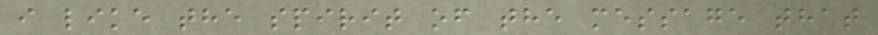i like the spirit of the message that
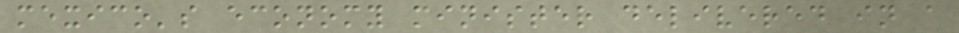mexico's economy minister delivered in a
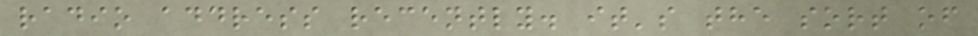radio address recently. it's the sort of
